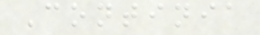Continia
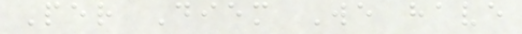Per Diem We have
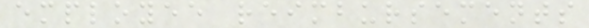employee reimbursements
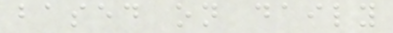based on daily
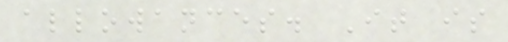allowances. It is
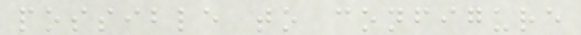possible to configure
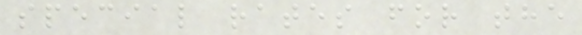special rates for the
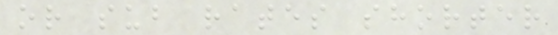or sub rates shorter
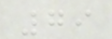79
